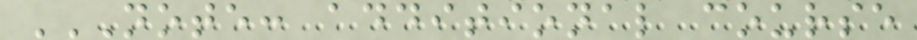NOTE: ADDITIONAL COURSE
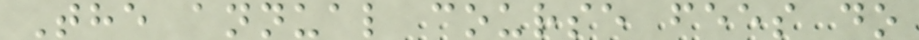The annual course fees do
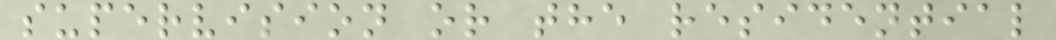supervision or the residential
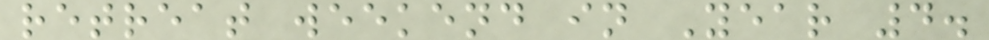retreat weekend in Year 4.
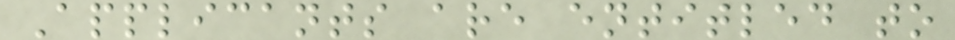Applicants are entitled to
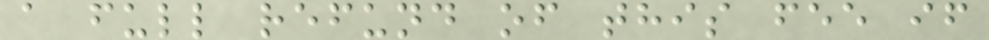a full refund of this fee if
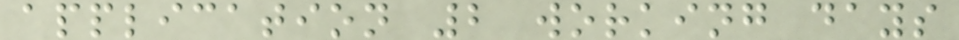application 2 working days
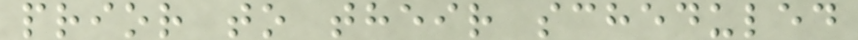prior to their scheduled
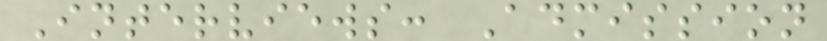Interviews: Admission
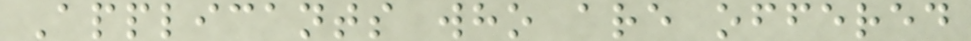Applicants who are offered
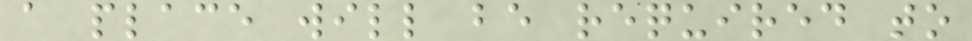a place will be required to
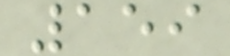159
